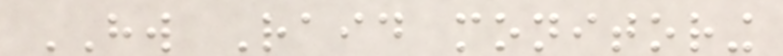HW Raid monitoring
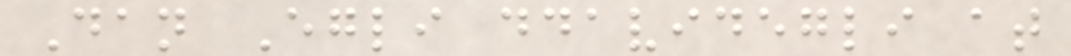Dan Egli ddavidegli at
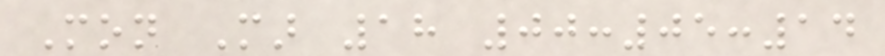Mon Mar 18 00:05:14
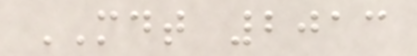MDT 2013
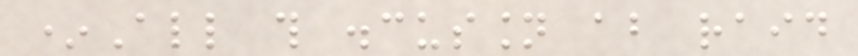*All this discussion about raid
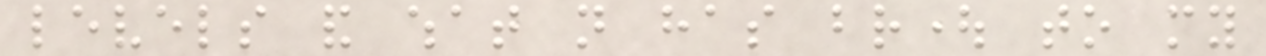levels and what not has brought to my
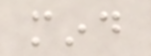mind
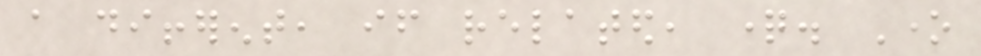a different, if related, question. One
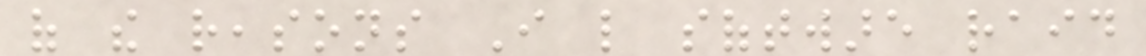of the reasons I like software raid
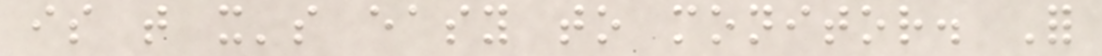is that it's easy to monitor. For
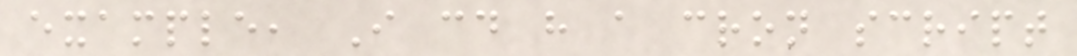example, I could have a cron script
